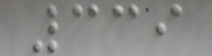339
